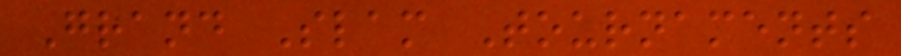Grand Slam Tournaments
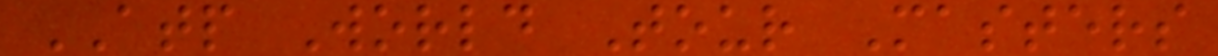ATP World Tour Masters
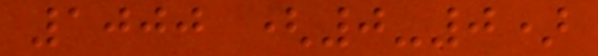1000 (0-0)
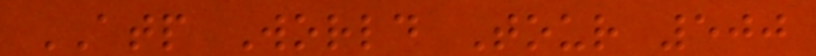ATP World Tour 500
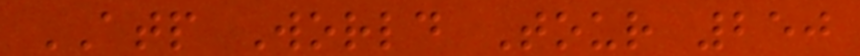ATP World Tour 250
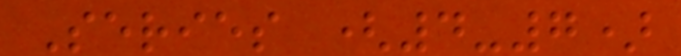Series (4-7)
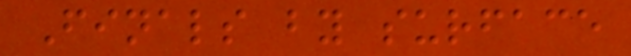Finals by surface
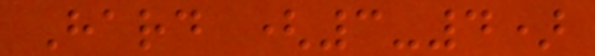Hard (3-4)
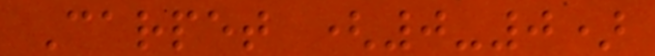Carpet (0-0)
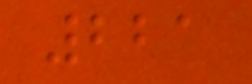221
